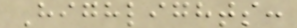Highlights:
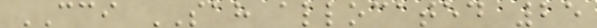CCI SAH allocated 25
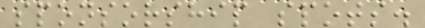sponsorship spots.
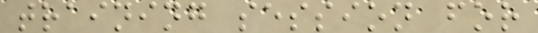training session for
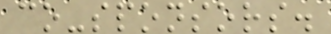co-sponsors.
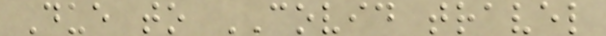Due to COVID travel
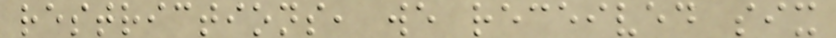restrictions, we received six
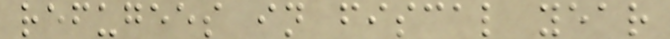refugees in fiscal year
